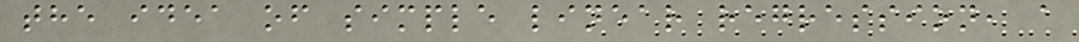the idea of simple linear regression, a
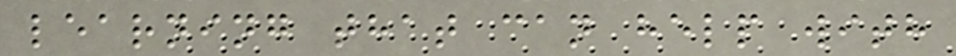learning that can help with
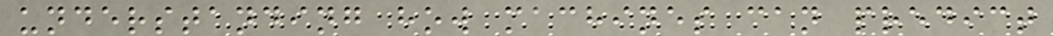understanding how machines can predict
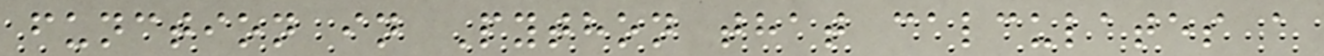function in Python that calculates a
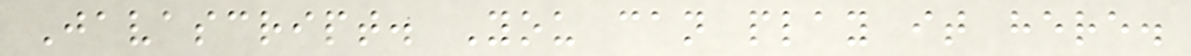Javascript. You can play it here.
